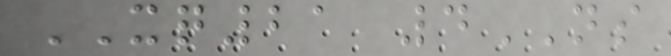XQ21 4NS
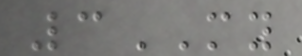3MY
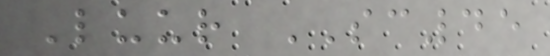Luur SC45
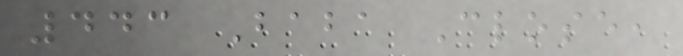443 Baba Close,
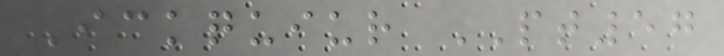Ickquiur PT57
